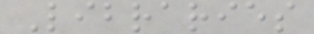Libraries
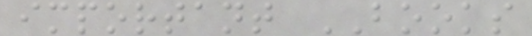important BOOKS
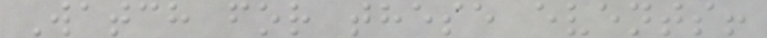Watch for these events!
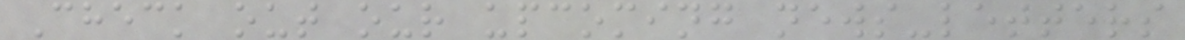Check out our upcoming news-letters
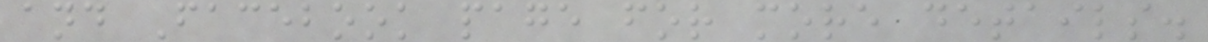and Facebook page for more details.
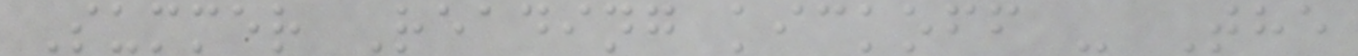Summer Reading kickoff - The
